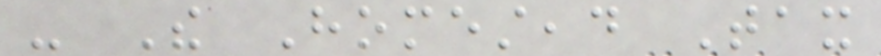- The Homestead Tax
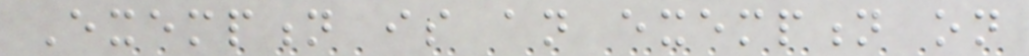Exemption is an exemption on
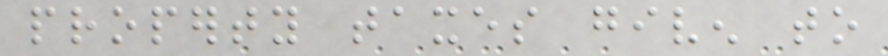property taxes given to
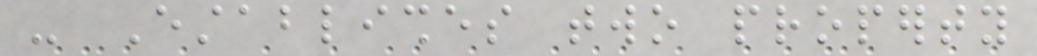- Establishes two property
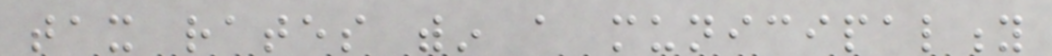tax rates within a municipality
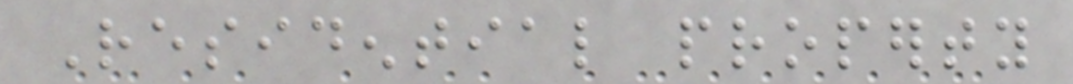Residential property
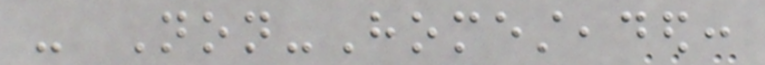- Non-Homesteaded:
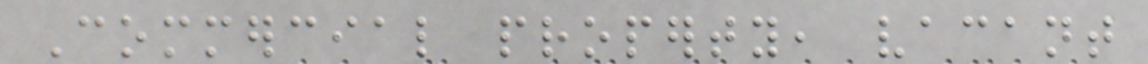Commercial property, vacant
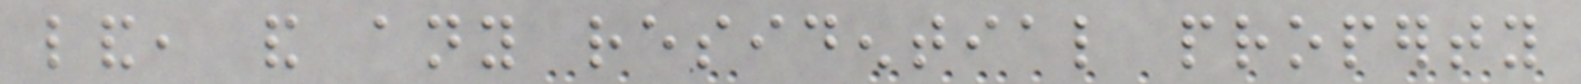land, and any residential property
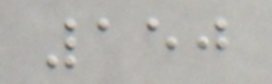150
